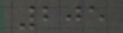205
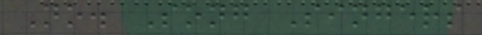No. Song Singers
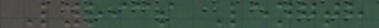Lyrics Length
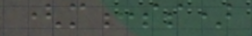(m:ss)
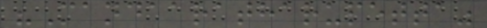"Mandaaratharupetta"
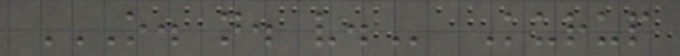O. N. V. Kurup
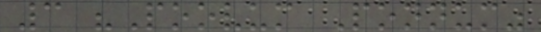3 "Poovum Ponnum"
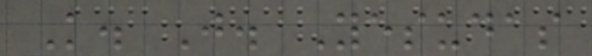K. J. Yesudas
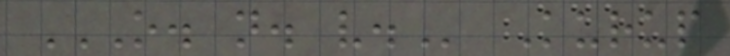O. N. V. Kurup
